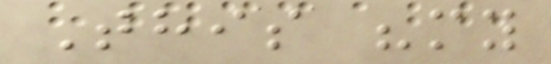This "my
